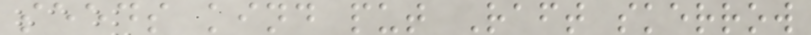seeds kind put Raft skerrow
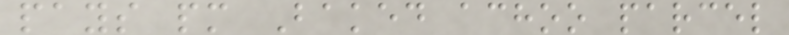pays pm Baked achoo parcel
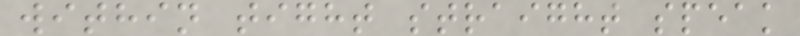within tight straight speak
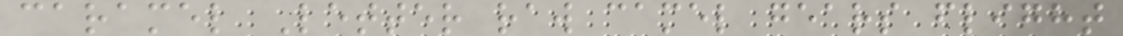caramel Letter raw camel gears flight
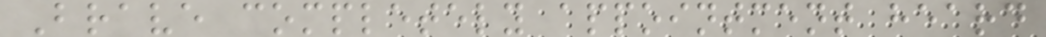Brave completely appointment heard
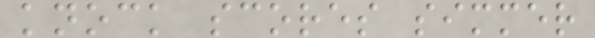knock scores simmer
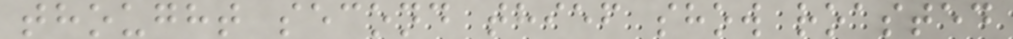thought second thief show roasted
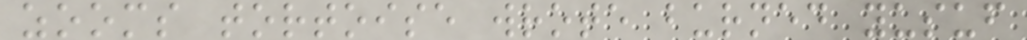zooms tortoise wrote burned yusuf
